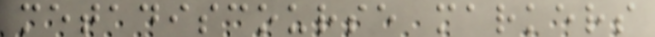metadiscourse markers
